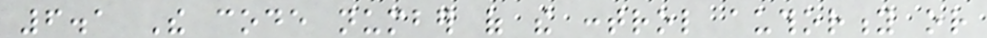6.1 The code number of the control authority or
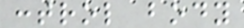control body
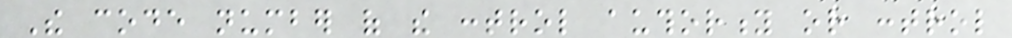The code number of the control authority or control
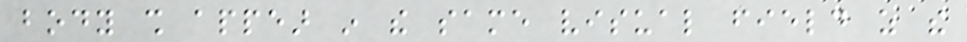body shall appear in the same visual field as the
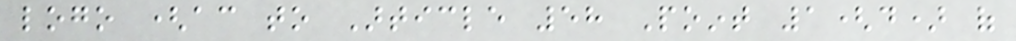logo (according to Article 58 Point 1(d) of
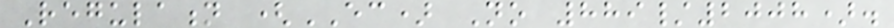Regulation (EC) No 889/2008).
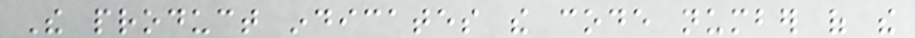The product indicates the code number of the
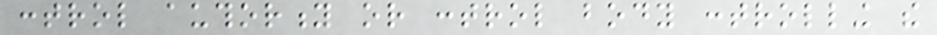control authority or control body controlling the
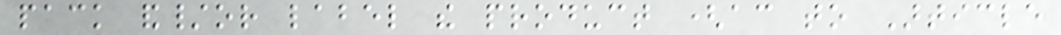pack and/or label the product (according to Article
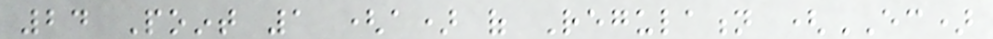24 Point 1 (a) of Regulation (EC)
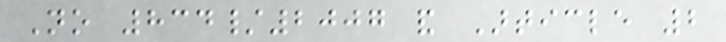No 834/2007 and Article 2
